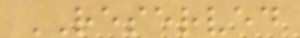RESERVED
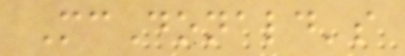McDonald's
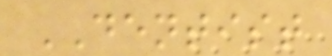DENTIST
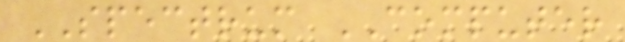SPECTRUM COMPUTER
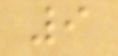9
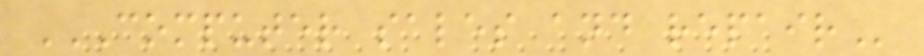COMPUTER SALES AND REPAIR
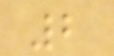2
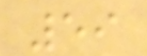59
